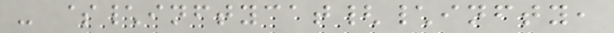- $\inftycat{\infty,
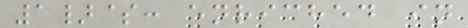1}$: enriched in
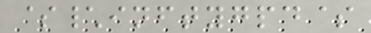$\inftygpd$
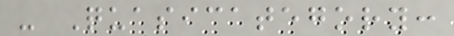- Quasicategory:
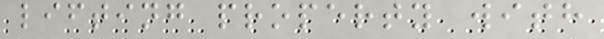lifting property with
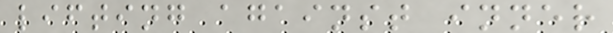lifting against inner
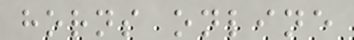horns online
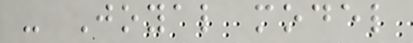- Joyal model
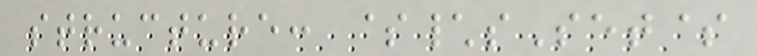structure: $\sSet$
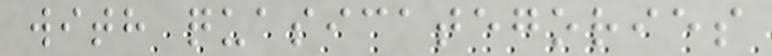with quasicategories
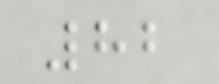82
